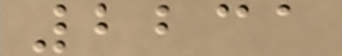2231
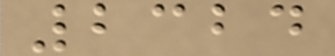2324
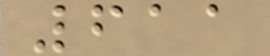611
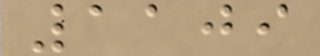1109
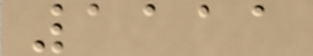1111
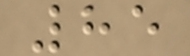85
